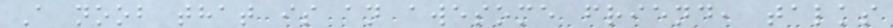A noob that is an awesome friend, talks
